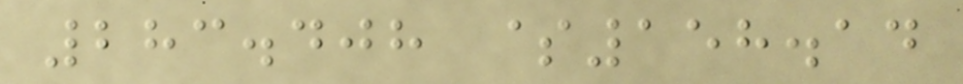283.408 $158.14
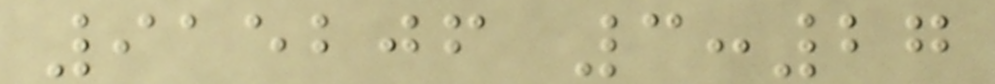915206 3:27
